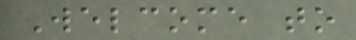Welcome to
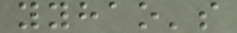yyhao's
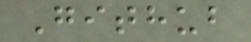Github
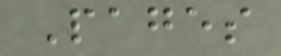Pages
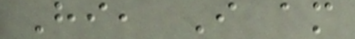Hi, I am
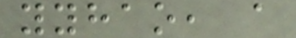yyhao, a
